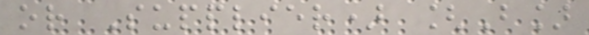or Supplier) [B]
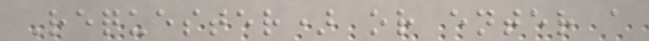Requester) or enter a
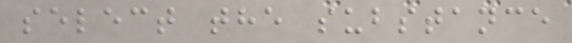select the substance
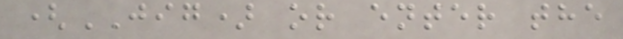(JIG) or enter the
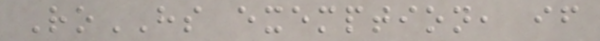RoHS exemption, if
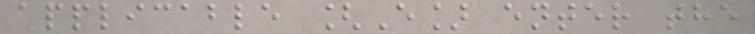applicable [E] enter the
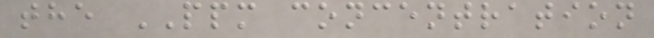the PPM concentration
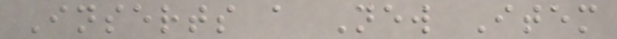Inserts a New Item
